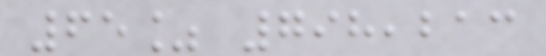65% 798,213
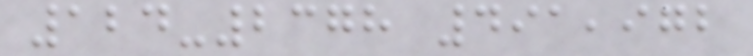124-2378 491,972
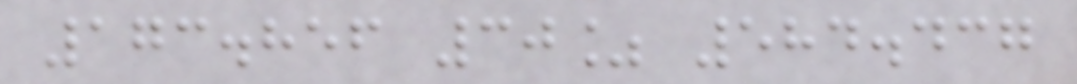173.856 30% 584.437
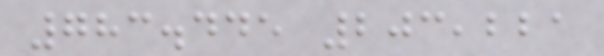783.445 203,221
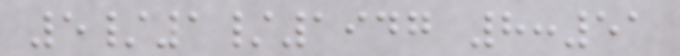5/1/1947 8:51
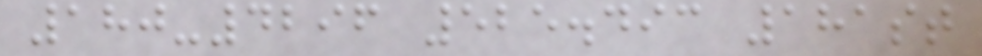180-4296 525.493 181st
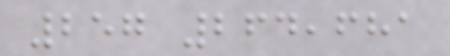257 264,681
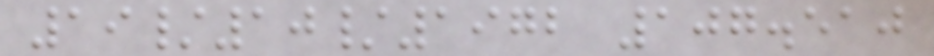19/10/1972 107.510
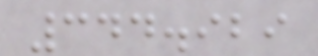344.929
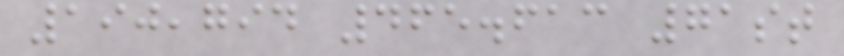190,794 465.613 71st
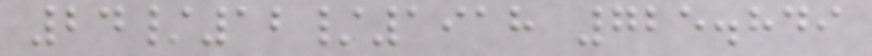24/12/1918 725.849
